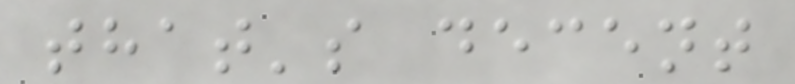that's decent
